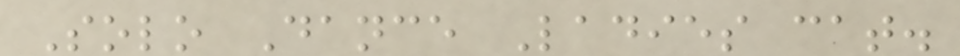Solo Dance Ladies cat.
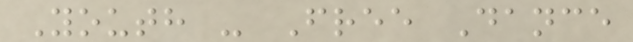Youth - Free Dance
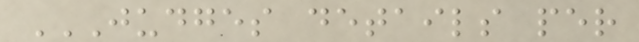JUDGES DETAILS PER
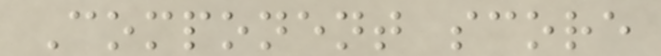Component score
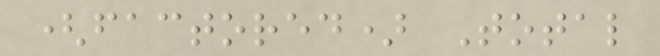(factored) Total
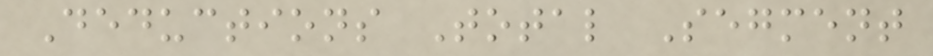Deductions Total Segment
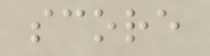score
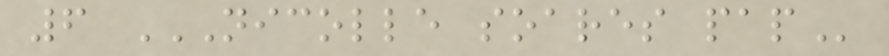6 NICOLLE SOARES PAP
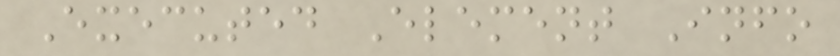Executed Element Info
